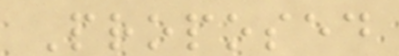Proposed
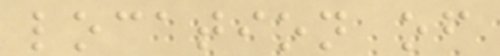location of
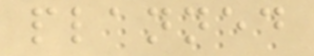planned
